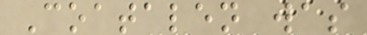Coatalen was
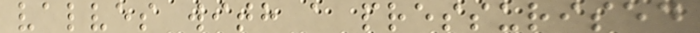valves with a pressurised
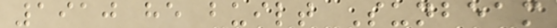1910 he built Sunbeam
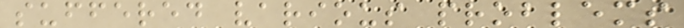suffered various problems
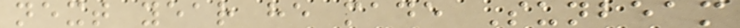next year he made Sunbeam
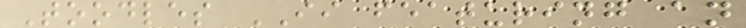Toodles II featuring an
